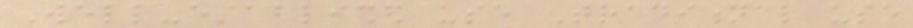Well-established use Traditional use
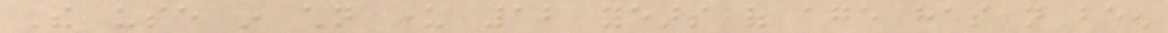The use in children under 12 years of age has not been
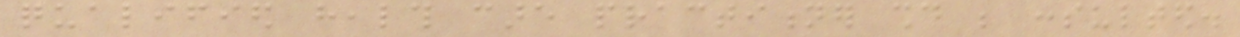qualified health care practitioner should be consulted.
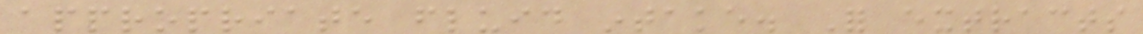appropriate fluid intake. For extracts
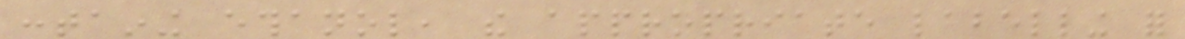containing ethanol, the appropriate labelling for
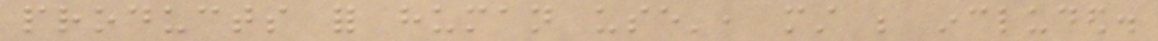products for human use', must be included.
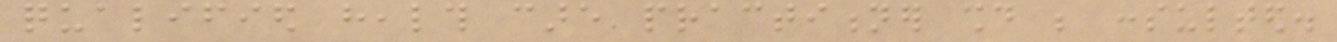qualified health care practitioner should be consulted.
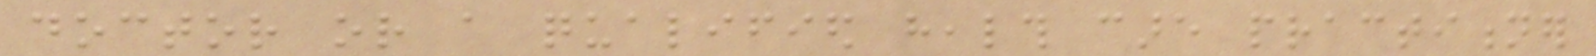doctor or a qualified health care practitioner
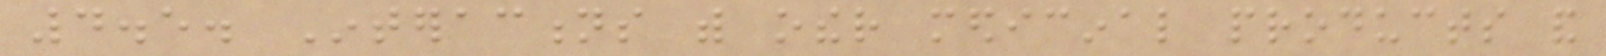4.5. Interactions with other medicinal products and
